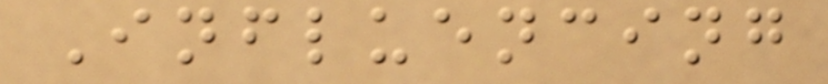Influencing
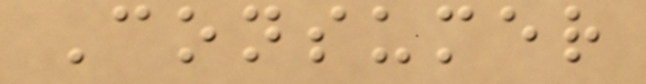Consumer
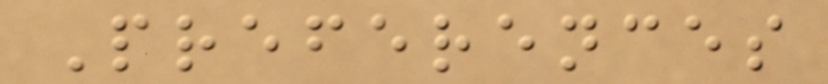Preferences
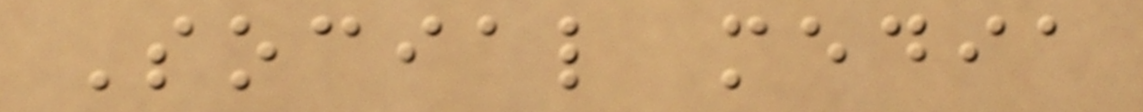Social media
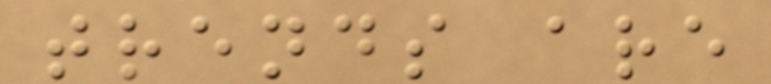trends are
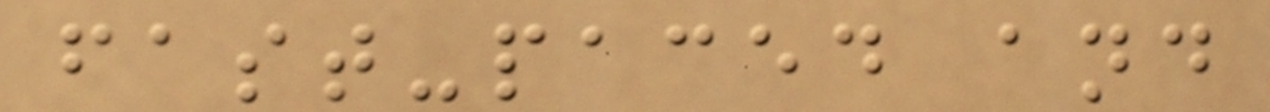fast-paced and
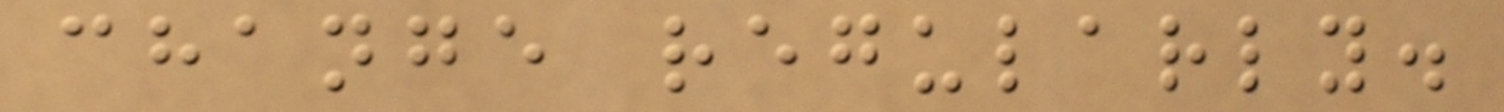change regularly.
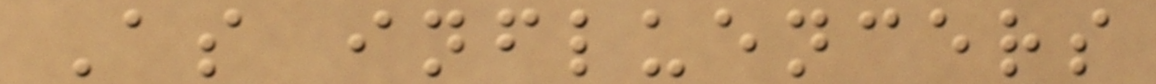As influencers
